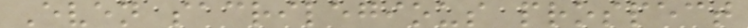Even sacrilegious prospect
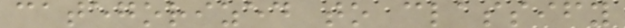categorized to classify
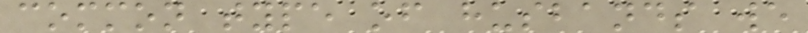common type of husbands we
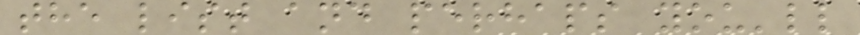the list and perhaps you'll
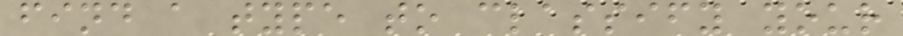find a type to classify your
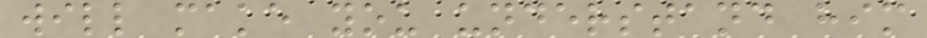will make you understand him
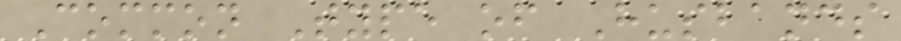Common Type of Husbands
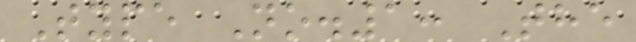Type No.1: The
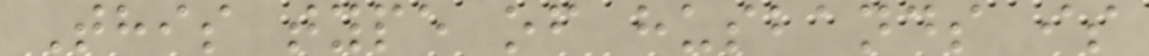This type of husbands is
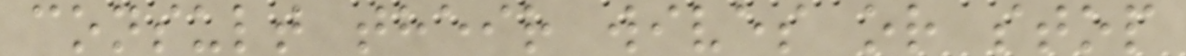consult their wives or stop
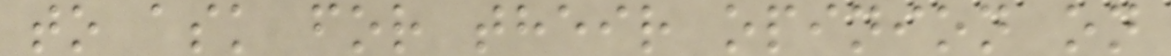to ask for their opinion on
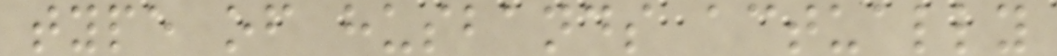type of husbands actually
